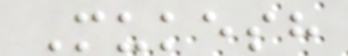Mukesh
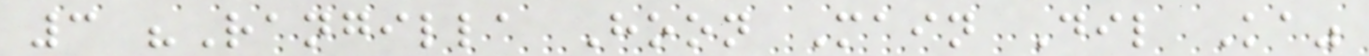3 "Rangilla Hoon Main Dil Ka"
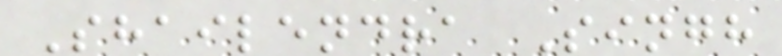Shailendra Singh
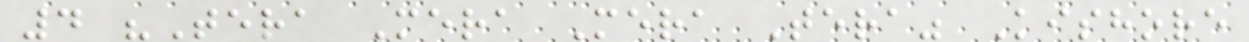4 "Tera Mera Mera Tera" Kishore
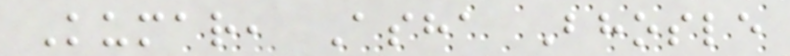Kumar, Asha Bhosle
